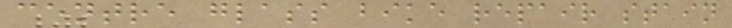centre glass bike repair stain
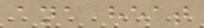ana heat
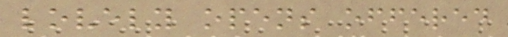lovely opens offered
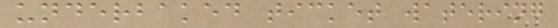underbaked ticket watering
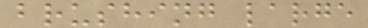brushing large
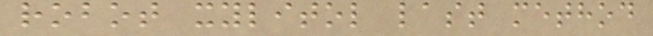robot xylitol last method
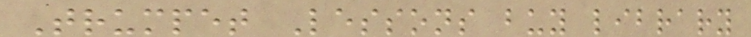Trumpet Lessons buy library
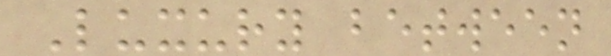Luxury between
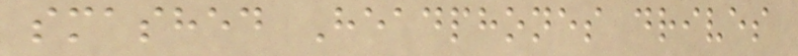smashed Headphones drives
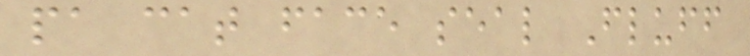pa cat face seal Fluff
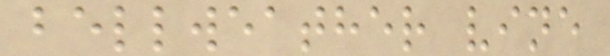bellweather vine
